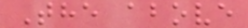The above
